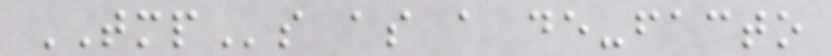TMPs as a de-facto
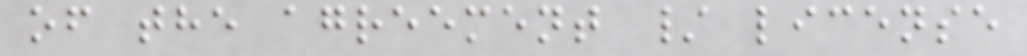of the agreement / license
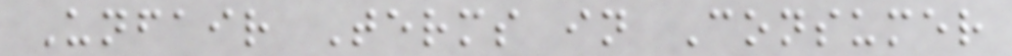Unfair Terms in Consumer
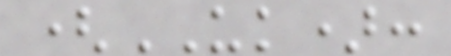(UK):
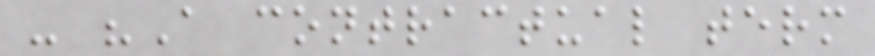- "A contractual term
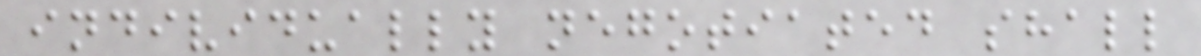individually negotiated shall
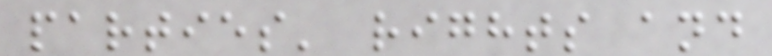parties' rights and
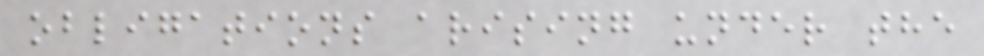obligations arising under the
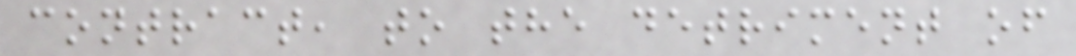contract, to the detriment of
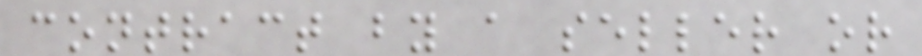contract by a seller or
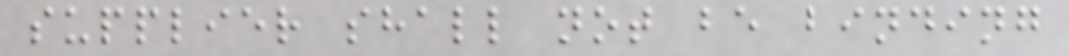supplier shall not be binding
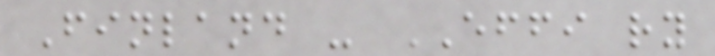Finland - EFFI ry
